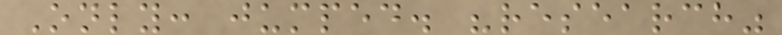Only: jumped. "research"
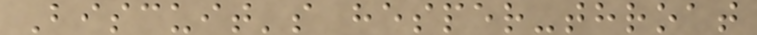Biscuit's hesper-throat
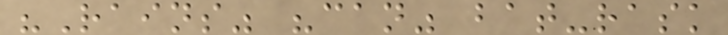"Rains" "can" bat-rask
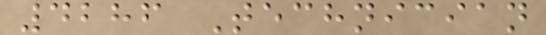4286 Technician
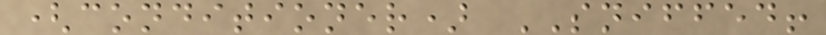(conditioner) SNIFFED!
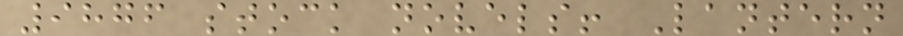9876 stock novels! Lantern
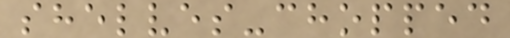shelves-chopped
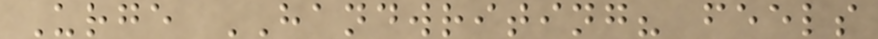Urge HANDWRITING? feels
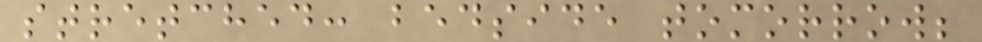stretched: bedside tomorrow;
